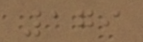179
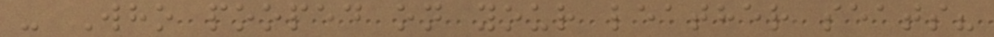- Who pooped on your leather seats?
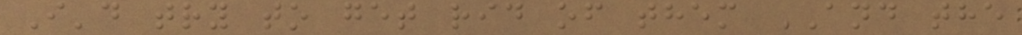I'd try to get rid of them AND the
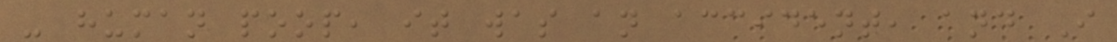- human poop, it was an accident, and I
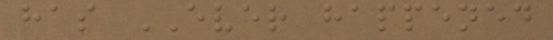has EVER happened
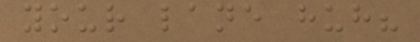your lane huh?
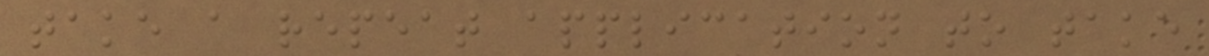take a repeat application to take
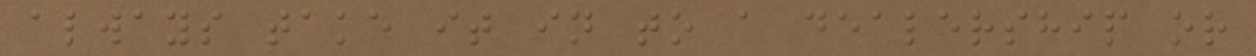always take it in to a dealership or
